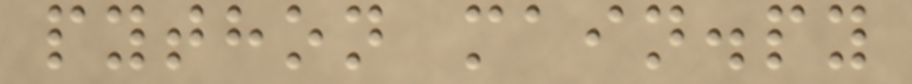python main.py
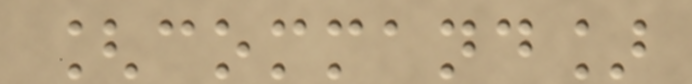[command]
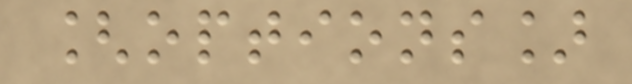[options]
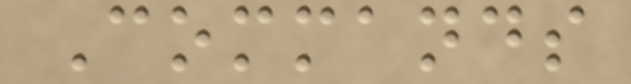Commands
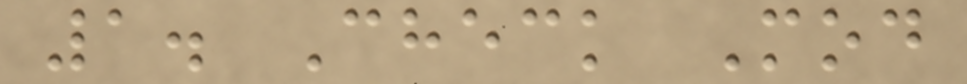1. Check Mod
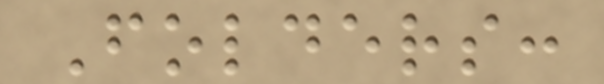Folders:
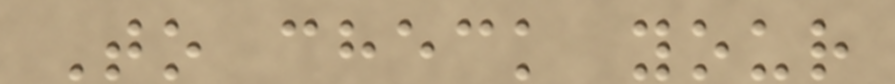To check your
